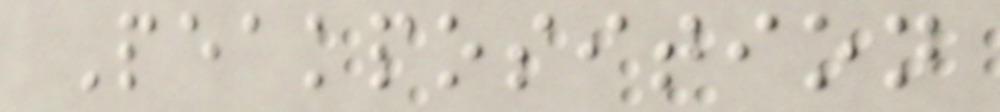Peakposition
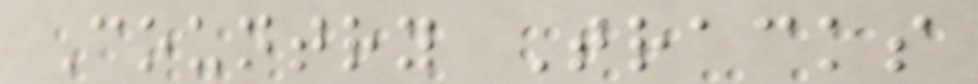Country Tracks
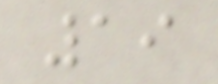19
